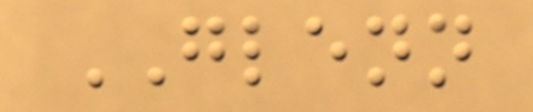GLENN
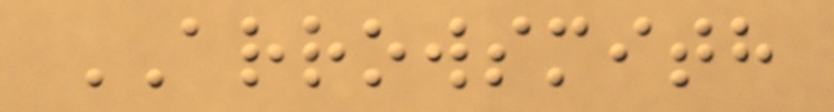ARROWSMITH
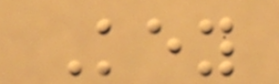Key
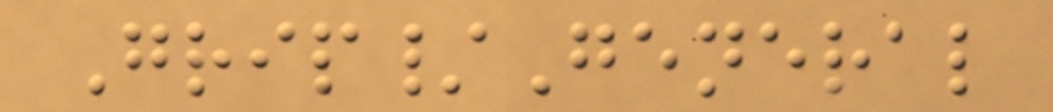Grip/General
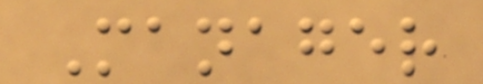Manager
